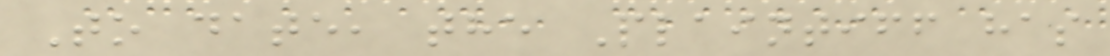To date, the Plaintiff has
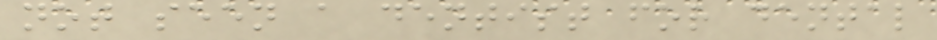not seen a dentist for dental
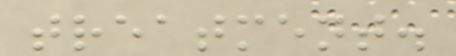treatment.
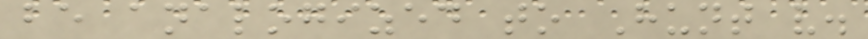be analogized to Hunt v.
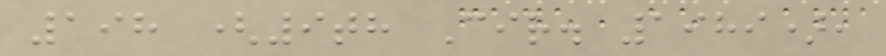198 (9th Cir. 1989),
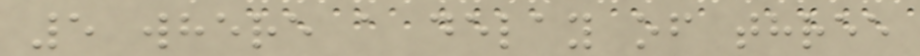5 where a delay of three
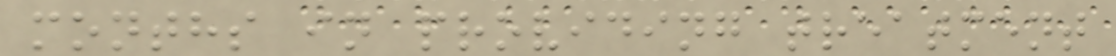months in providing treatment
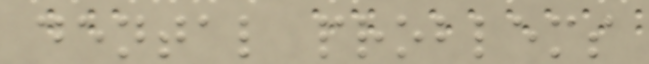dental problems
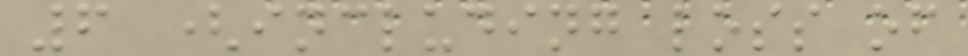6 (including loss of
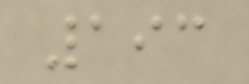193
